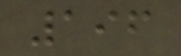196
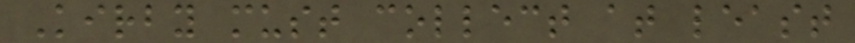Kirby must collect at least
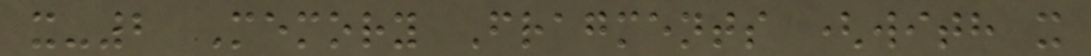x-2 Memory Fragments (with x
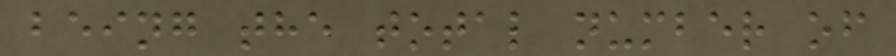being the total number of
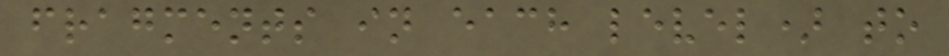fragments in each level) to
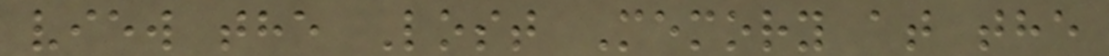view the Lost Memory at the
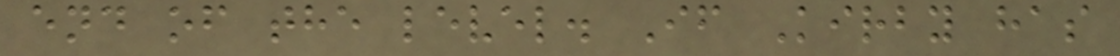end of the level. If Kirby has
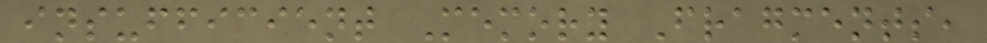insufficient Memory Fragments,
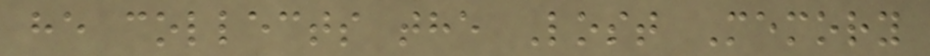he collects the Lost Memory
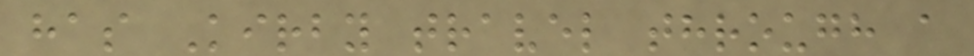has Kirby travel through a
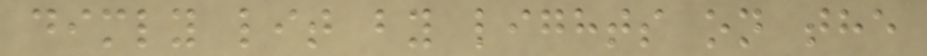dimly lit by lights on the
